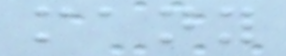many
